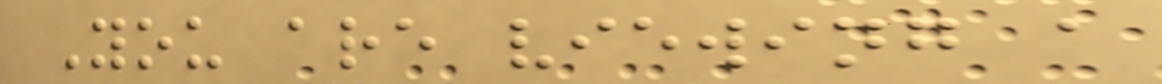You are viewing a
